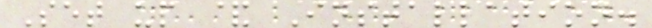Set up & Installation.
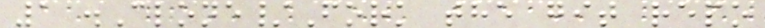1 .Clone/Fork the git repo
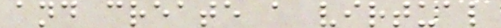and create a virtual
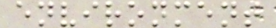environment
